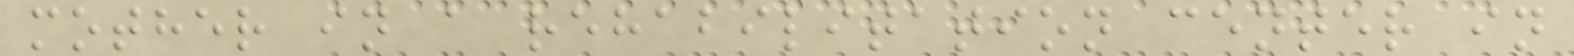mother in a rehabilitation center in
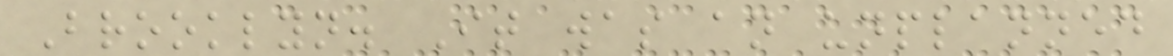Brooklyn. It was an unplanned
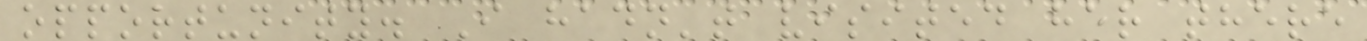opportunity. I hadn't visited her there
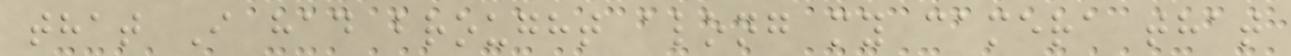that I had brought along my camera that
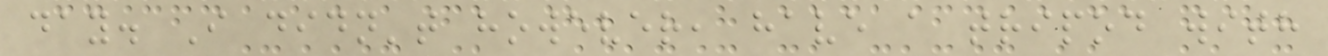day. I didn't however, have a tripod with
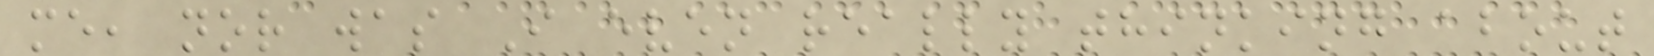me, nor was I even really thinking about
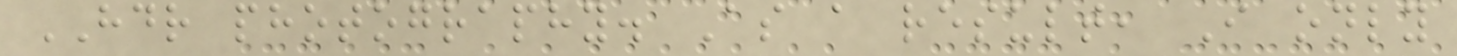HDR photography. As a result, I only
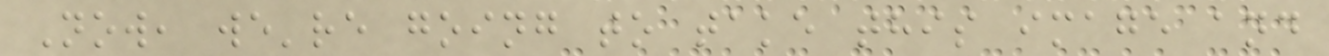Now, we're going to take this image and
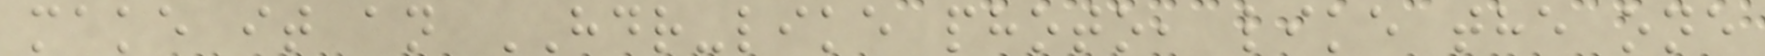make it an HDR-like photo, like the one
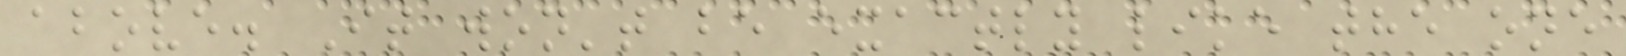above. It won't be exactly like the one
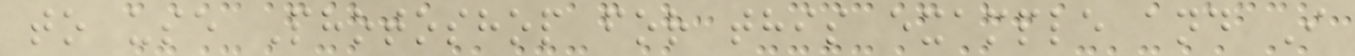to use Photoshop for this example and I
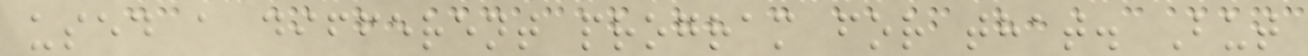used a different program for that. But
